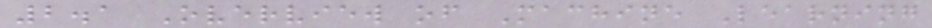2.1 Overview of Machine Learning
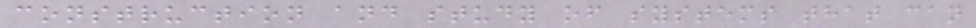construction and study of systems that can
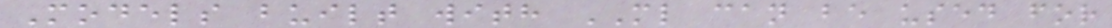Models built with ML can be used for
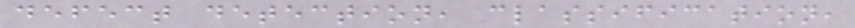defect detection, classification,
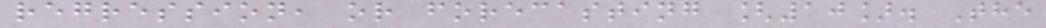regression, or forecasting [10]. The
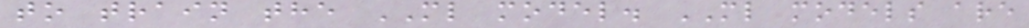to train the ML model. ML models are
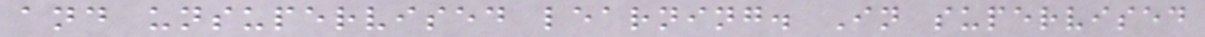and unsupervised learning. In supervised
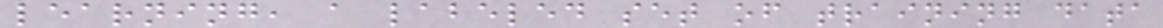learning, a labeled set of training data
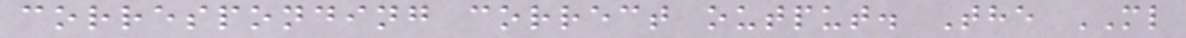corresponding correct output. The ML
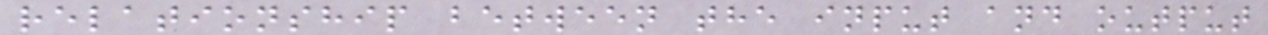relationship between the input and output
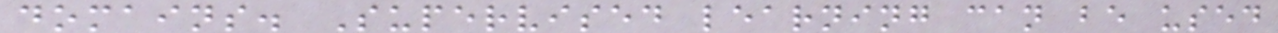domains. Supervised learning can be used
